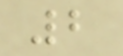2
